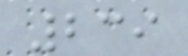239
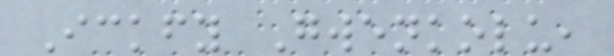Ickfy Gwenkolu,
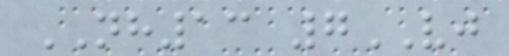NH13 7VJ
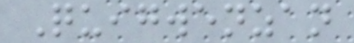Quigwenzan
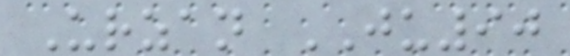Urzan JU90
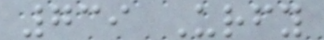739 Urfy
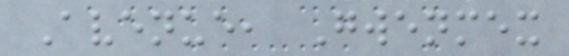Avenue, Gwenmex
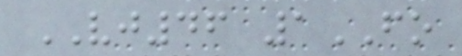VJ46 1FO
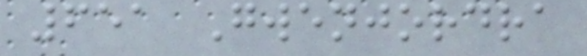651 Gwenjordra
